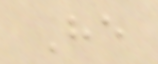He
